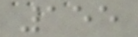155
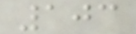103
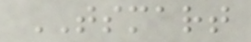TSMART
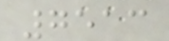7513
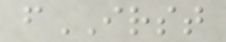fIRST
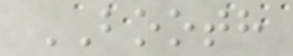BOOTH
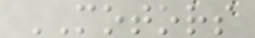MOTORS
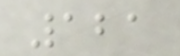121
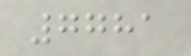7781
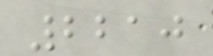2210
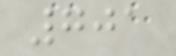701
